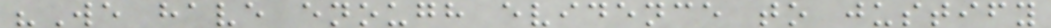"We have enough evidence to justify
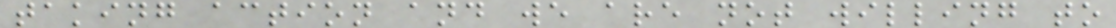taking action and we are not willing to
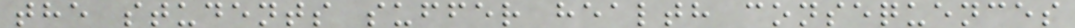the students suffer health consequences
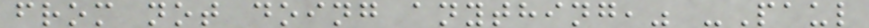from not doing anything," -Paul
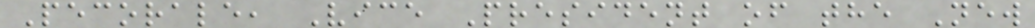Pecorale, Vice President of the New
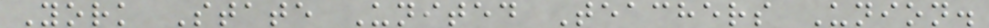York State United Teachers Union.
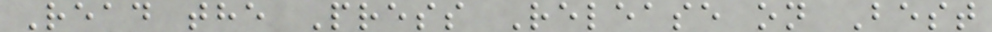Read the Press Release on Best
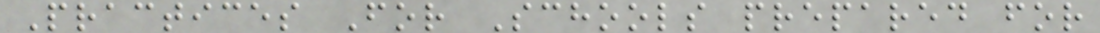Practices For Schools prepared for
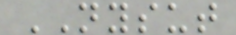NYSUT
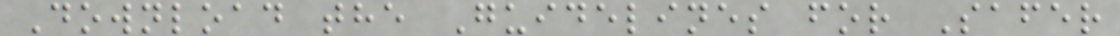Download the Guidelines for Safer
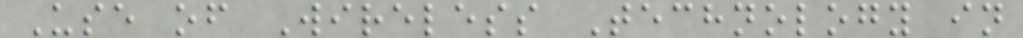Use of Wireless Technology in
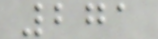271
